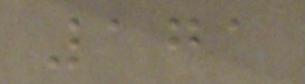171
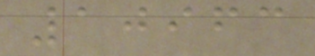10963
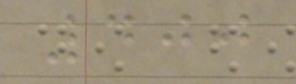400
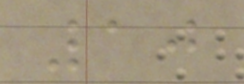10
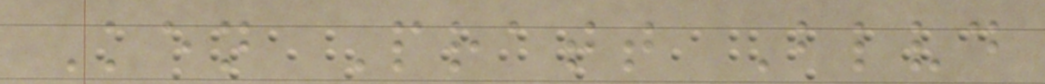Ken Pratt Blvd
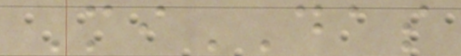MiDAS
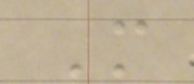M
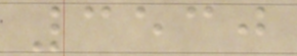3530
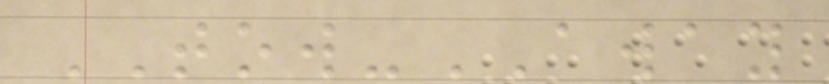TOW-AWAY
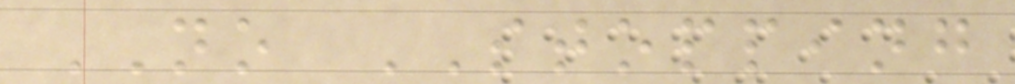NO STOPPING
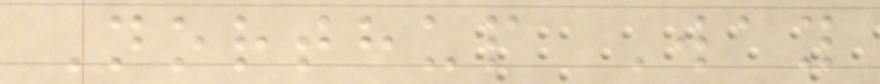Northup Way
